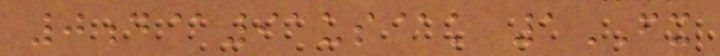0d@91us@k 1FX
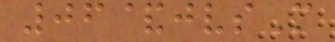06&jvsM
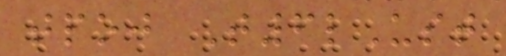tpoj T6lUst
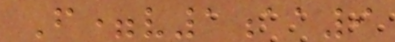F=v1aa9
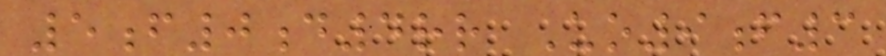5f0d4rr Uo9f3
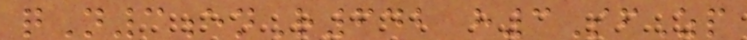qN3enR642 h3SfZp
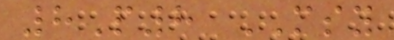8P8 MSY
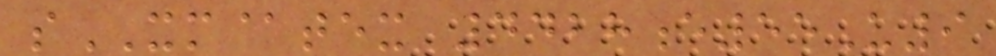sXM@tex 4428e55U9
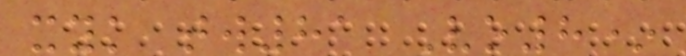xyk tw81 Vo8*
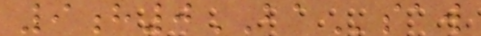9h0BAsaw
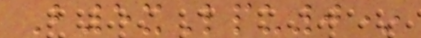B5xLpu0*
